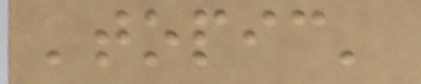'topic'
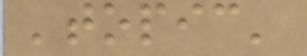'topic'
